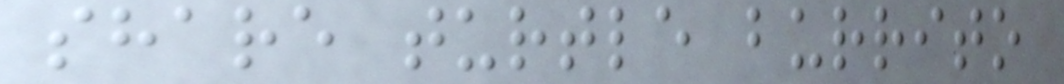share turtle burrito
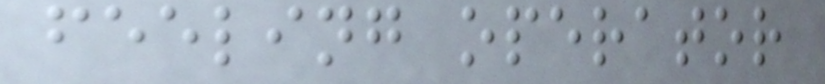feeling operator
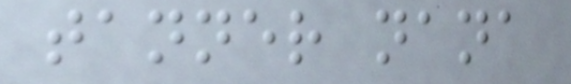tanner nana
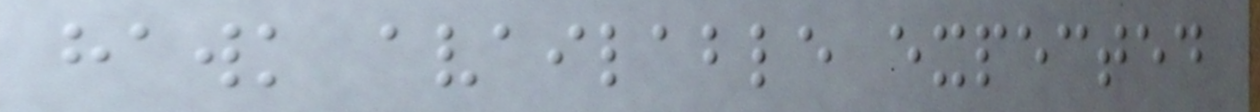hawk available expected
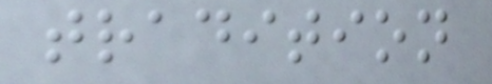tradition
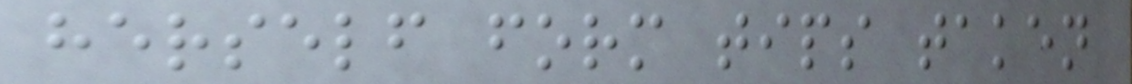herself form tips taken
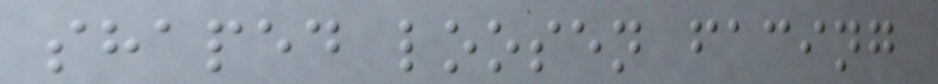shaped loosen facing
